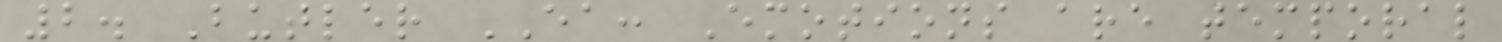2. Butler EA: Emotions are temporal
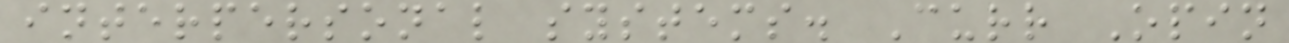interpersonal systems. Curr Opin
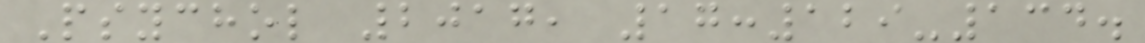Psychol 2017, 17:129-134.
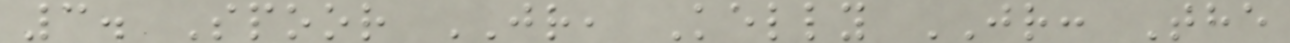3. Spoor JR, Kelly JR: The
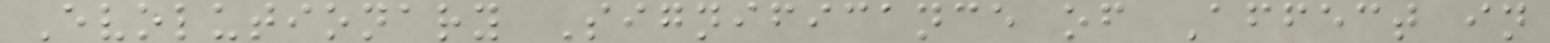Evolutionary Significance of Affect in
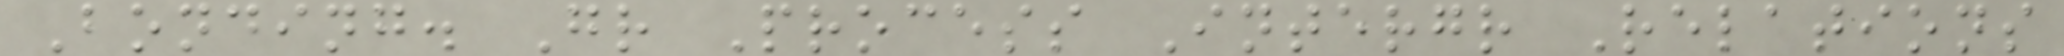Bonding. Gr Process Intergr Relations
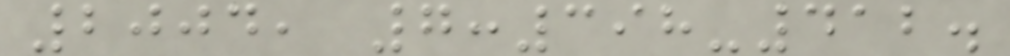2004, 7:398-412.
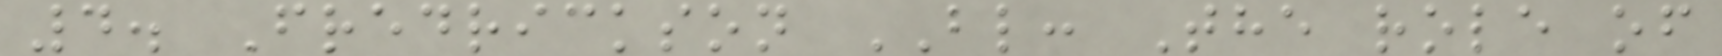4. Fredrickson BL: The role of
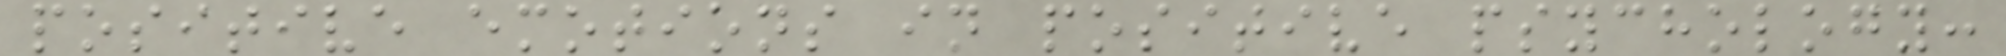positive emotions in positive psychology:
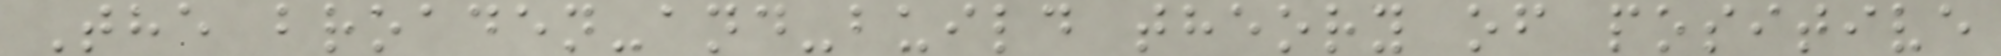The broaden-and-build theory of positive
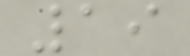19
